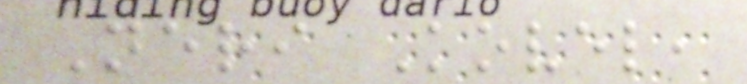Neri Kovel,
